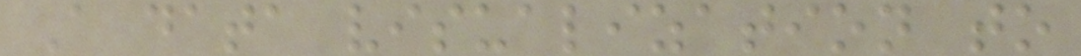A data visualization to
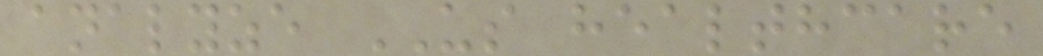analyze US healthcare
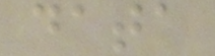data
